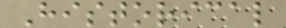Historical
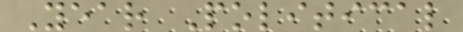Year Political
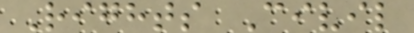Rights Civil
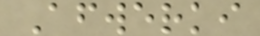Afwerki
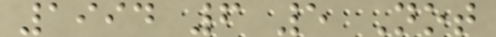1994 6 5 Not
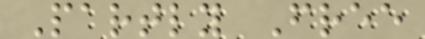Partly Free
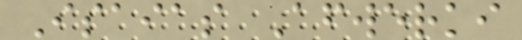Isaias Afwerki
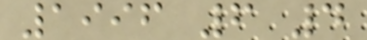1996 6 4
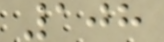108
